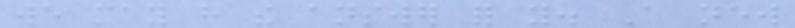we may have the answer for you. A new
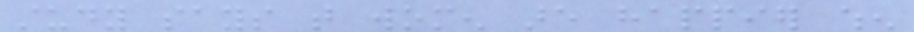study says that women are happier when
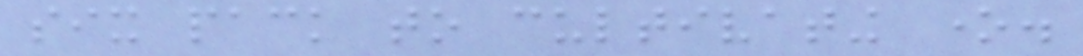six pack to cultivating one.
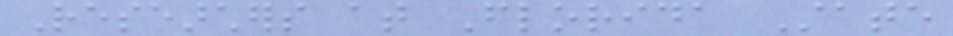Researchers at Florida State
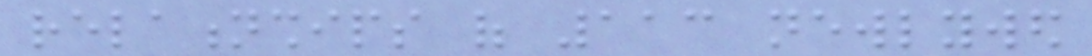relationships of 113 newlywed
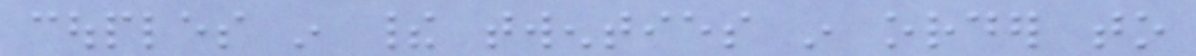couples in their twenties in order to
